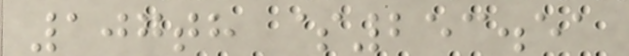107th $253.51
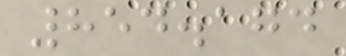854.174
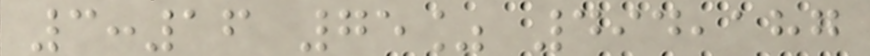3:16 75% 494,187
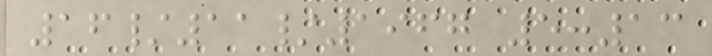16/11/1967 5:13
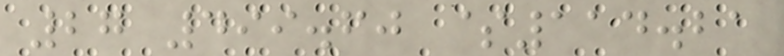27 499.60 $114.21
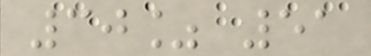30% 51
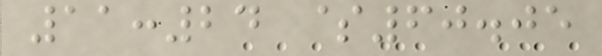11:24 $60.05
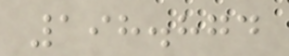198.874
